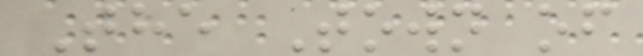The Town of
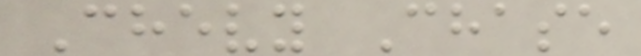Chevy Chase
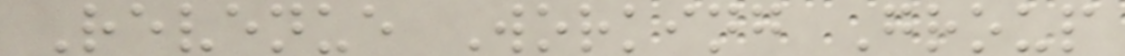Revenue Working Group
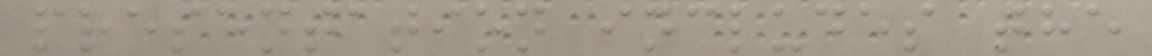presentation includes the
